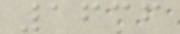1636
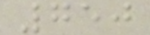750
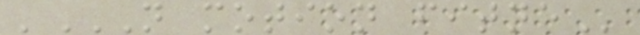'N MOTION FITNE
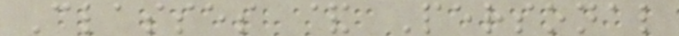Classes & Personal
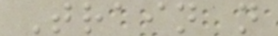Train n
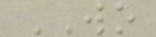WO
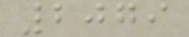2079
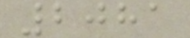2081
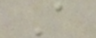A
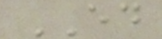ED
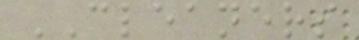CLEANERS
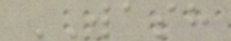WASH
